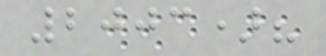2003)?
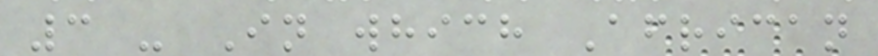3 - In which African
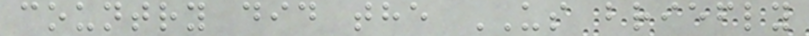country did the US briefly
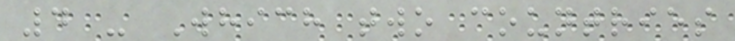4 - Which two countries
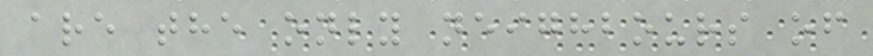are the only neighbours of
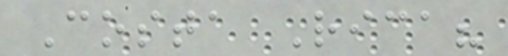Costa Rica?
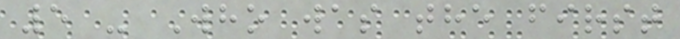5 - Who was the first
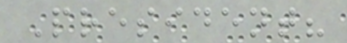President?
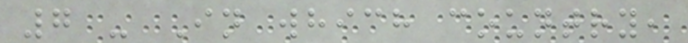7 - In which country,
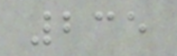235
